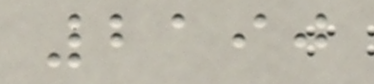2190
